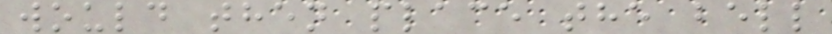would then place the bell
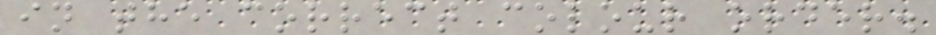in the correct colour order.
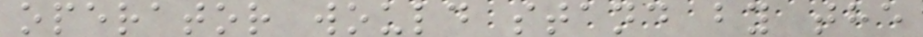operator would stand by the
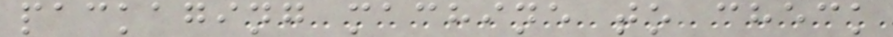packaging machine to check
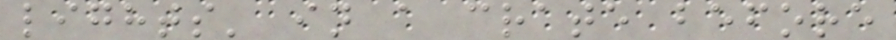lights' in a crate before
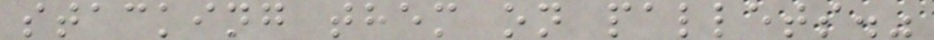stacking them on pallets."
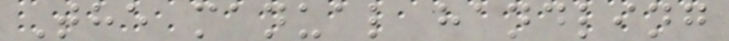The manual handling
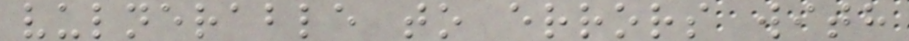vulnerable to errors with
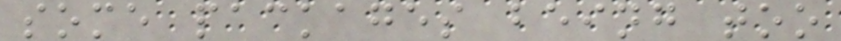some packages being too
